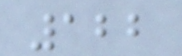122
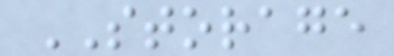STORAGE
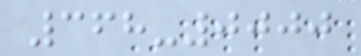368-0000
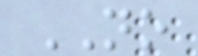NO
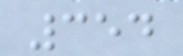354
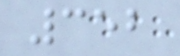352
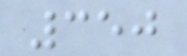350
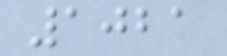1021
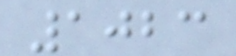1023
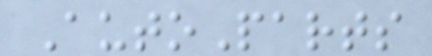AutoParts
